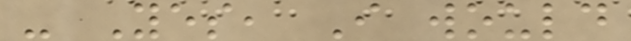- Yes, I would
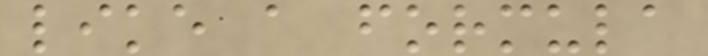like a formula
